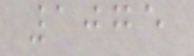1075
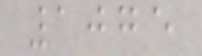1075
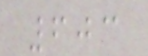603
